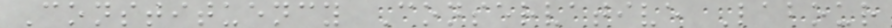Constituency Conservative Labour
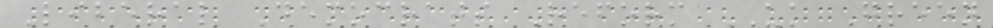Liberal Democrats Reform UK Green
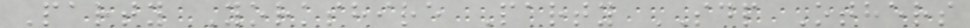Party Yorkshire Party SDP Others
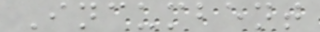Incumbent
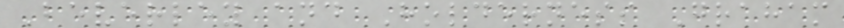Beverley and Holderness Graham
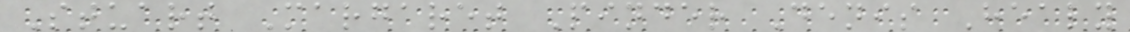Stuart Margaret Pinder Denis Healy
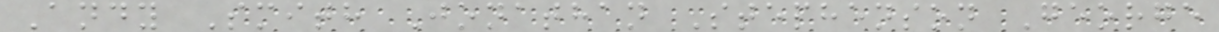Andy Smith Jonathan Stephenson George
